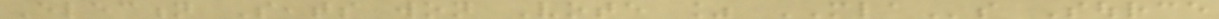Election Seats won Vote % MLAs Source
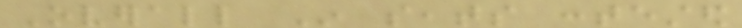Overall In seats contested
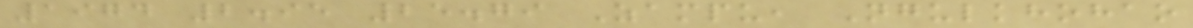1974 2.95 25.79 Zampu, Ngulkhohao
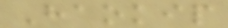Haokip
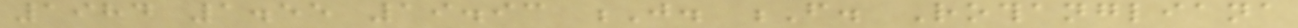1984 1.55 19.93 J. F. Rothangliana
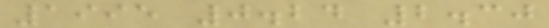1995 0.24 2.30
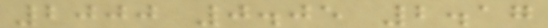2000 0.05 2.17
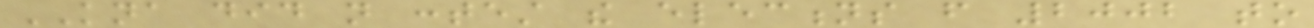KNA did not contest the elections from 2002 to
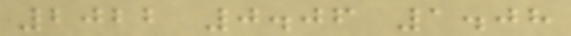2022 0.06 1.08
